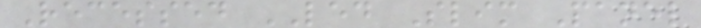Recessed LED Slim Panel
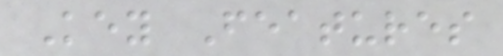Key Features
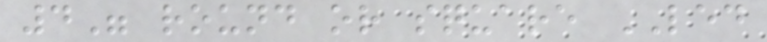4" round or square LED
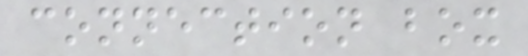connection box
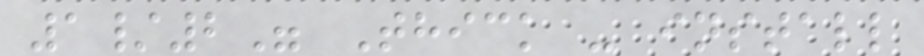1/2" Thick - install
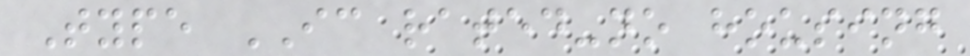Type IC rated-no housing
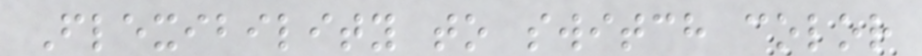Flexibility to switch color
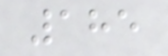185
